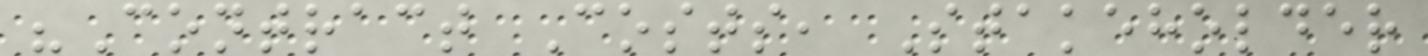"Contract Costs, Stakeholder
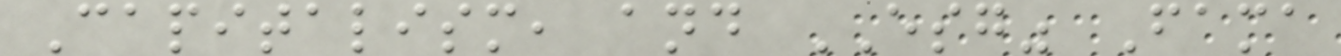Capitalism, and ESG" Fama
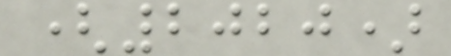(2020)
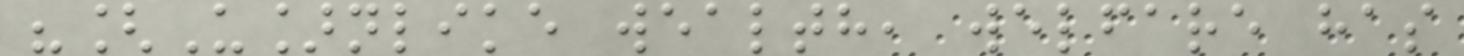"[U]nlike wealth, welfare has
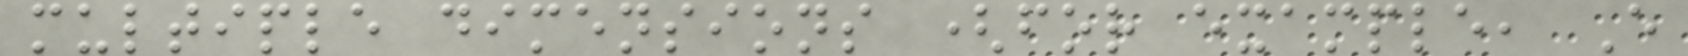multiple dimensions (for example, E
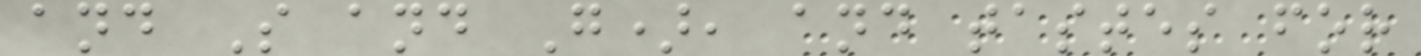and S and G), and tastes for
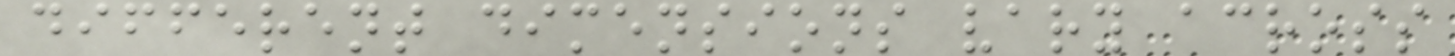different dimensions vary across
